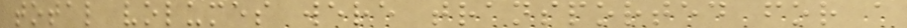total volumes were transported for a
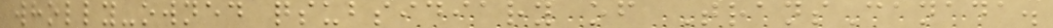wholly-owned qsubsidiary of TransCanada.
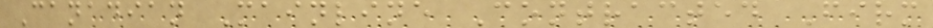Canadian Mainline Contracted Firm
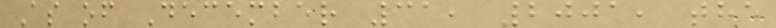As of December 31, 2001, the
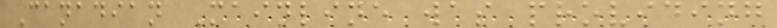Canadian Mainline was providing
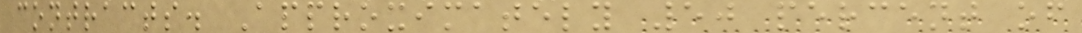contracts. Approximately 50 percent of
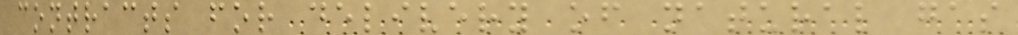contracts for delivery of natural gas
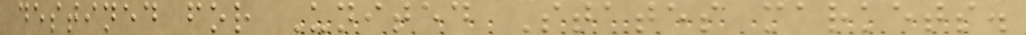destined for United States markets.
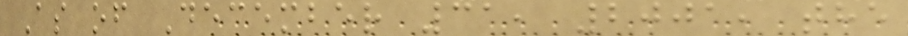As of December 31, 2001, the
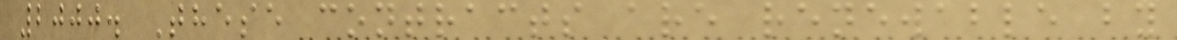2000. These contracts are renewable by
